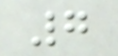7
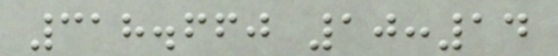318.660 10:14
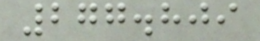277.809
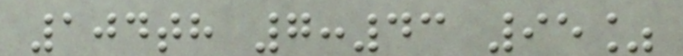104th 7:43 95%
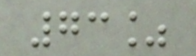73%
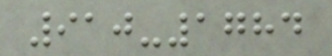910-1784
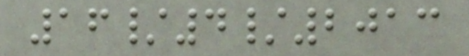16/4/2013
